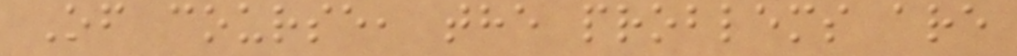Of course, the problems are
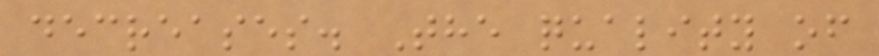decreases. The quality of
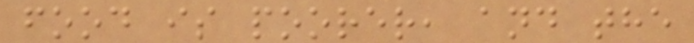food is poorer, and the
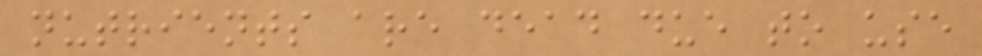nutrients are dead due to use
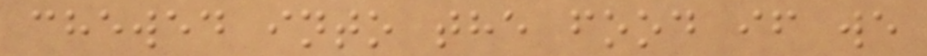chewed into the food if we
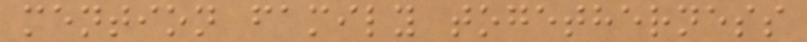mention family togetherness
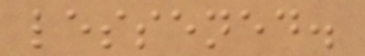lessened.
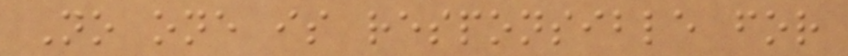No one is responsible for
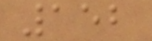152
